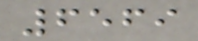6569
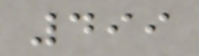499
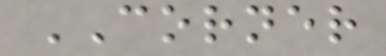CORNER
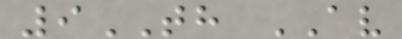9TH AV
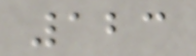123
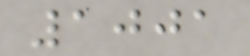1001
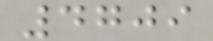4709
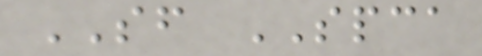SF SPCA
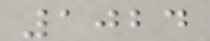1024
